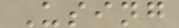Using
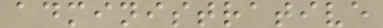administrative
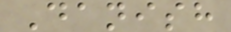Danish
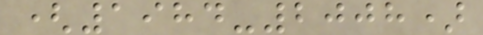(1984-2008)
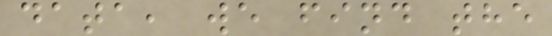data, we find the
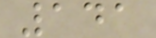141
